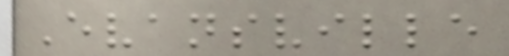Evansville
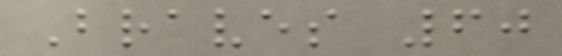Braves 60
